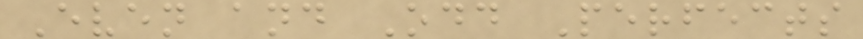Even and Odd Perfects
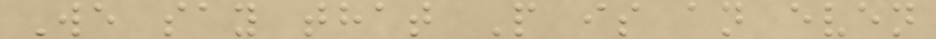We say that P is an even
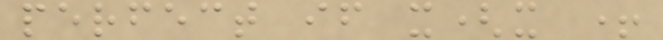perfect if x(x +
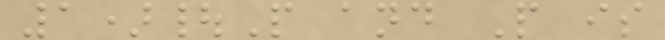1)|P and P is
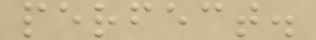perfect.
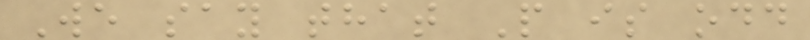We say that P is odd
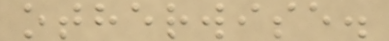otherwise.
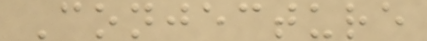Conjecture
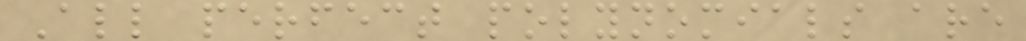All perfect polynomials are
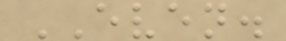EVEN.
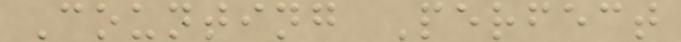Counting Perfect
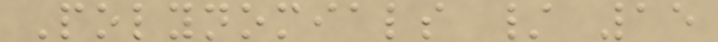Polynomials / 15
